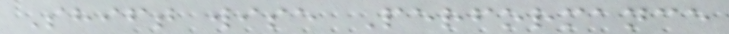Shift wise Performance
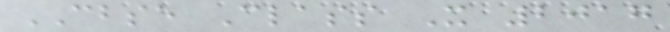CBSE Class X 2017
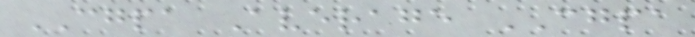CGPA Average CGPA
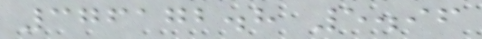376172.8 5.96
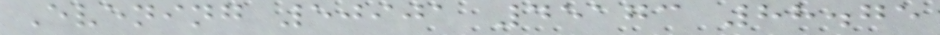Evening 50901 45173 88.75
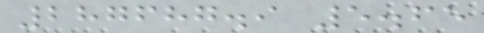287687.9 5.65
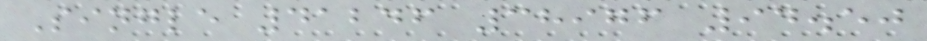Single 41246 38976 94.50
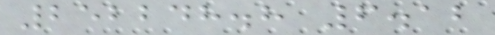252248.8 6.12
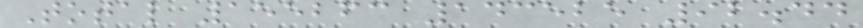Total 155263 143525 92.44
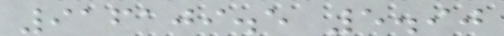916109.5 5.90
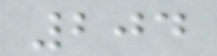204
